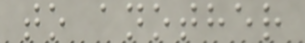to another
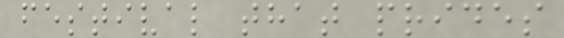festival that prides
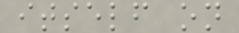itself on
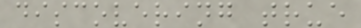discovering true
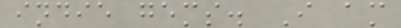indie gems. I am
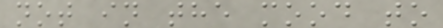not in the mood to
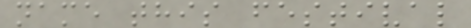name this festival
